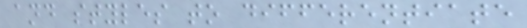and styles to differentiate
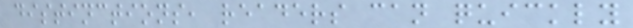distinctions, readers can quickly
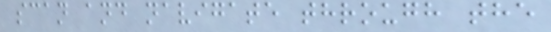scan and navigate through the
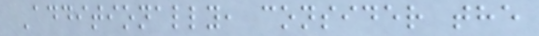Additionally, consider the
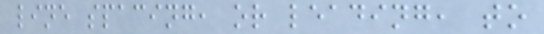line spacing, or leading, to
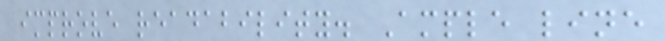improve readability. Ample line
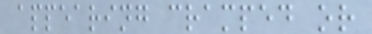appearing cramped or
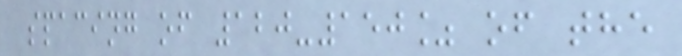spacing of 120-150% of the
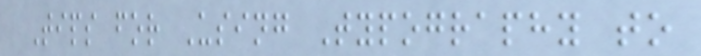Tips for Using Typography to
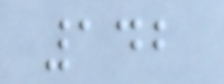142
